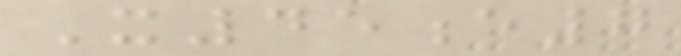X45e7
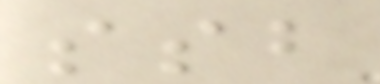ssb
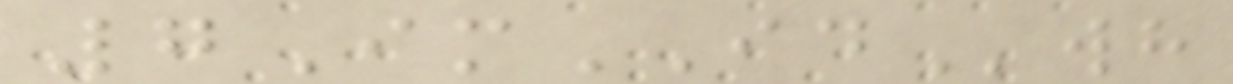7ImIDwh
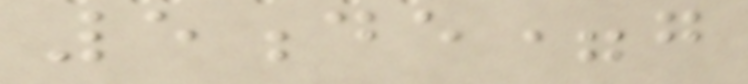5de=g
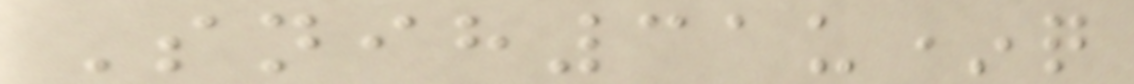Snih31u*q
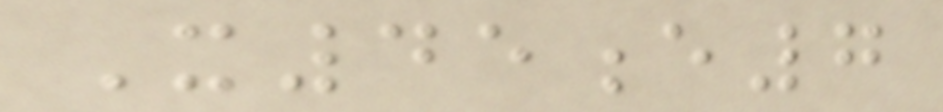X45e7
